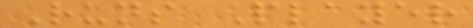Runs Player
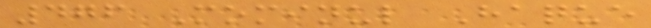476 Mominul Haque
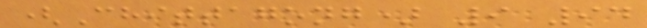(Chittagong) 9 94
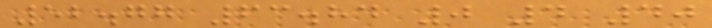52.77 63.84 0 4 40
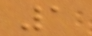1
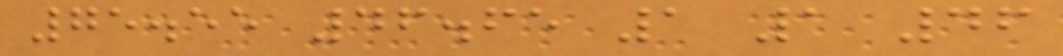75.55 46.65 1 1 46
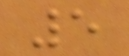5
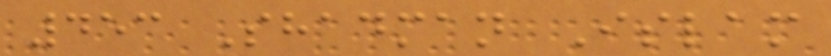453 Shadman Islam
